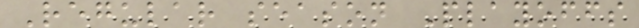Regular season Playoffs
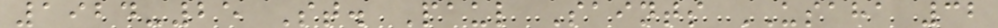1924-25 St. Paul Saints USAHA 32
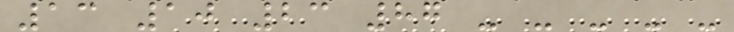13 10 23 87 - - - - -
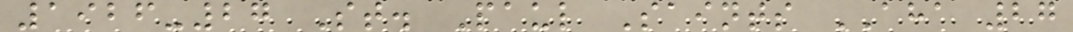1926-27 St. Paul Saints AHA 27
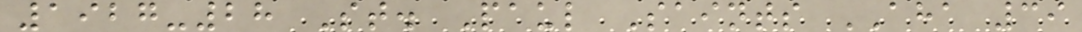1927-28 St. Paul Saints AHA 39
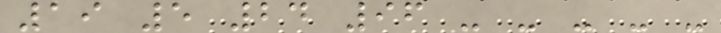19 5 24 96 - - - - -
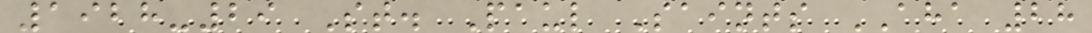1928-29 St. Paul Saints AHA 28
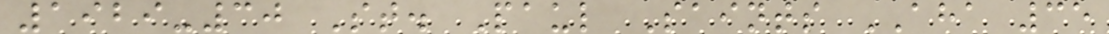1929-30 St. Paul Saints AHA 35
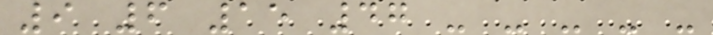9 6 15 47 - - - - -
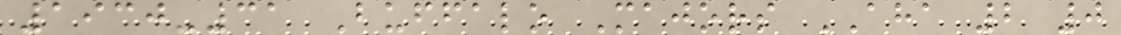1930-31 Buffalo Majors AHA 2 0
